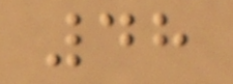48
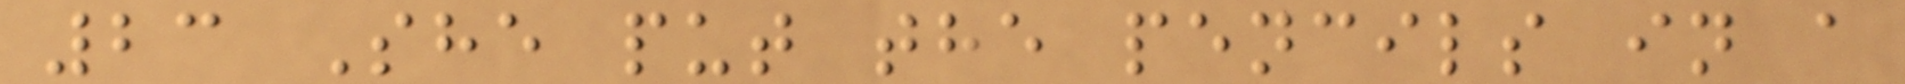23 She put the pencils in a
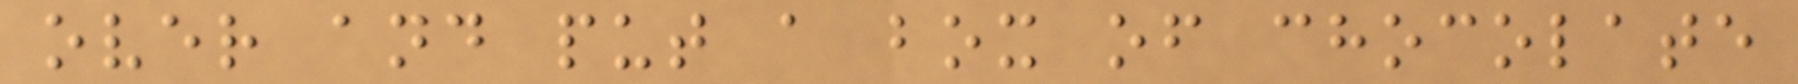over and put a box of chocolate
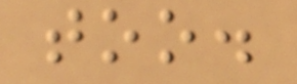too.
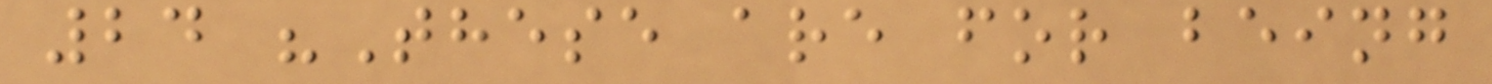24 "These are for being
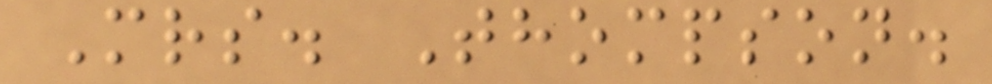Mrs. Thompson.
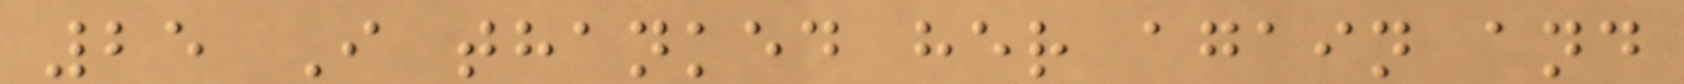25 I thanked her again and
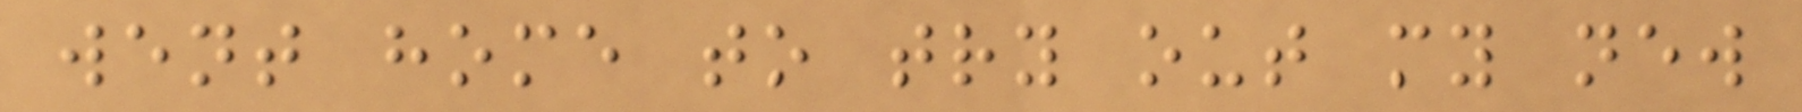went home to try out my new
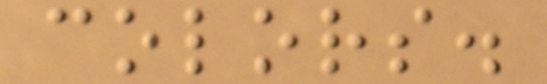colors.
